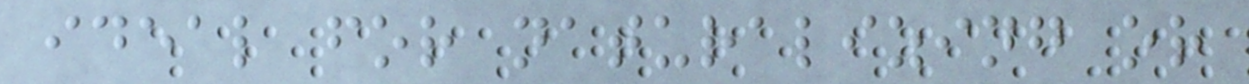ideal for naturalizing or
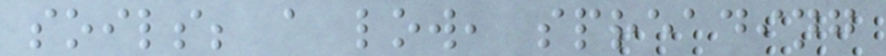soils; a low, spreading
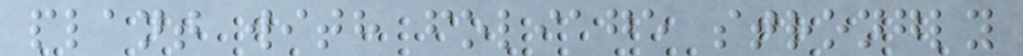plant with foliage strongly
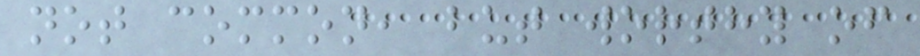not common, but worthy of
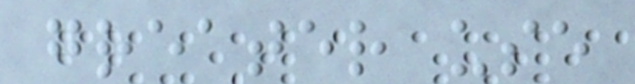greater use
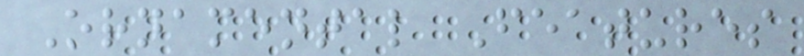Ornamental Features
